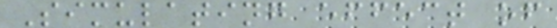Simulating effect of
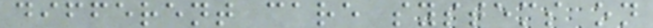different care systems on
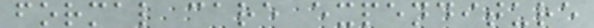formal care expenditure
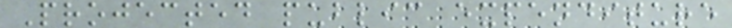Projected public expenditure
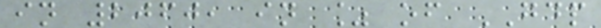in 2060, in % of GDP
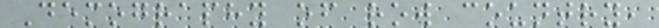Demography of row country,
